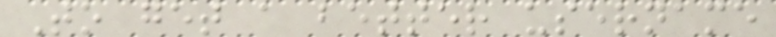To get a better username
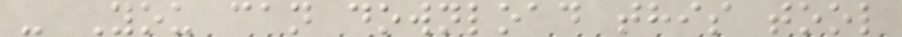- You can download this tool
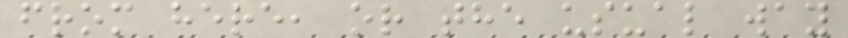from here, or the usual way
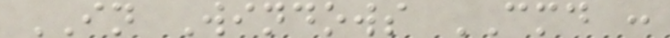IN Windows CMD :
